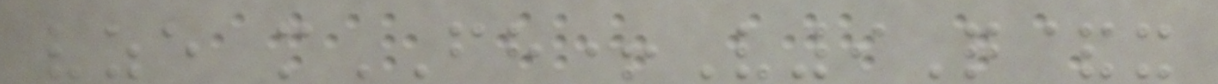vze mFH+V9Q&x
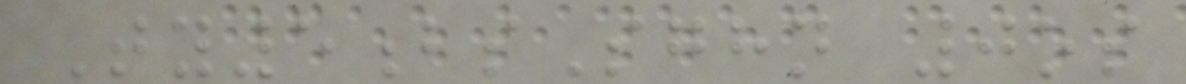Ty5bsSghn 0os
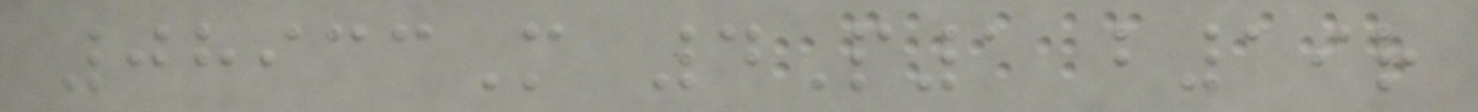08933M 4P1 b19r
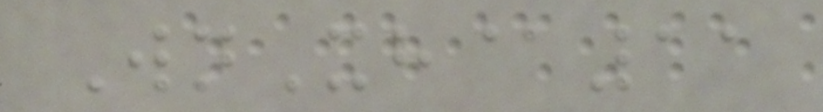WnXh@11
